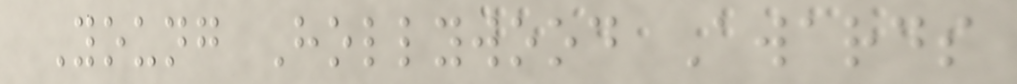Young Hollywood Awards
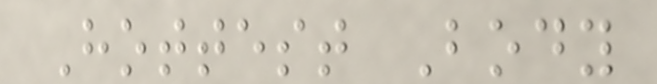Hottest Body
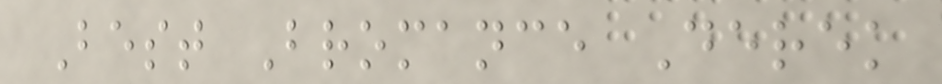Best Bromance Derek
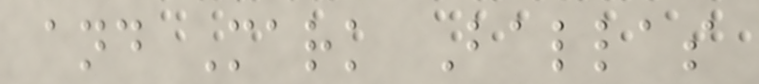and Mark Ballas
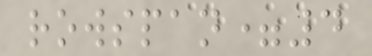rowspan=4
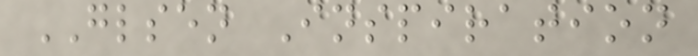GLSEN Inspiration
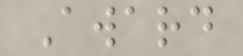Award
